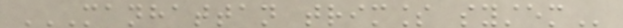MANHATTAN TRIMLESS SYSTEM
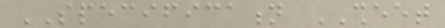SPECIFICATION SHEET
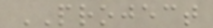PROJECT
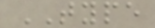TYPE
